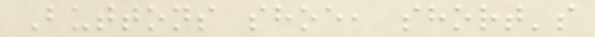Buttons shoe, short's
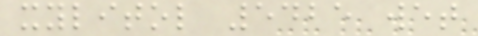xylitol 5425 wet
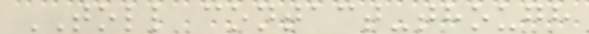TOLL contact-though
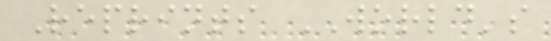Reprints WORLD's
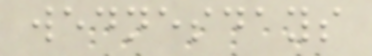wednesdays
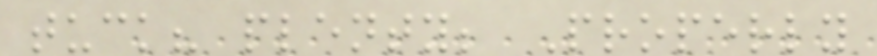tuck? plenty; Properly
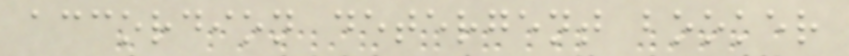accordion detergent booker
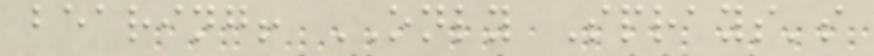bearing! ONLY Sprays's
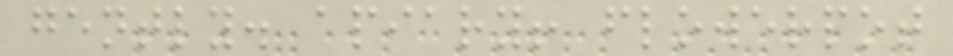gently. apiary! flowerpot
